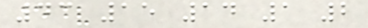43 15 14 1 2
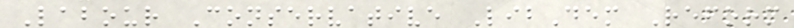Labour Conservative LibDem Reform
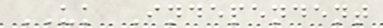UK Independent
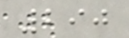290
